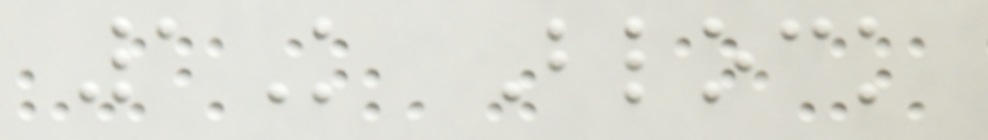1K Block
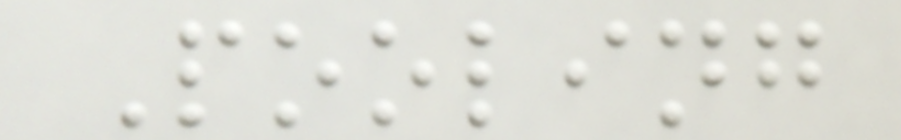Pooling
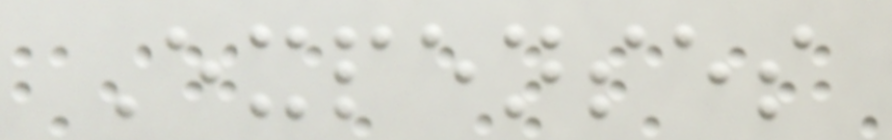Expenses
